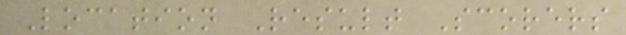Location Result Scorers
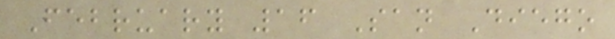February 16 San Diego
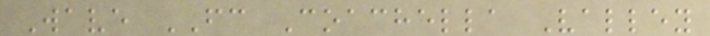Wave FC Coachella Valley
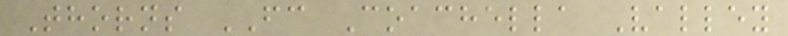Thorns FC Coachella Valley
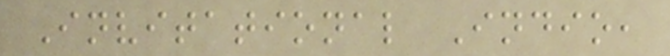Invitational Indio,
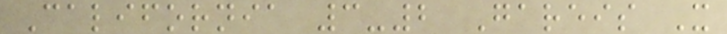California 3-2 Gareis X
